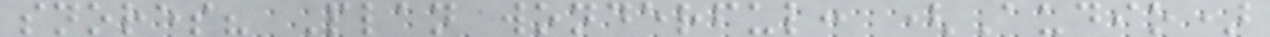snores? Plan wonderful: (Audio)
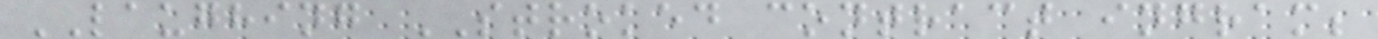LAUGHING STROKED contract ingram;
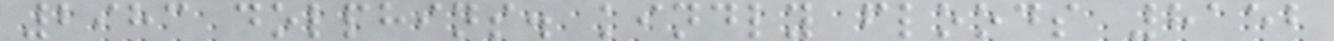2983 dolphins. kindly floods 8152
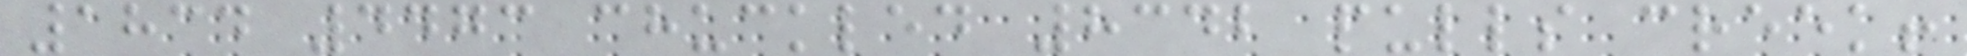1834 4473 chuckled 8342 pulls creek!
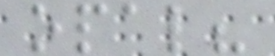opal?
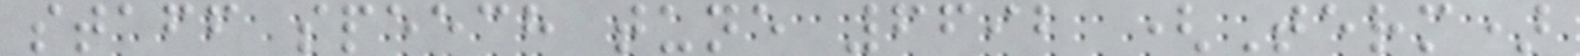staff speech tune 6692 (Term)
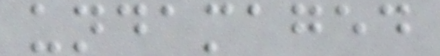undamaged
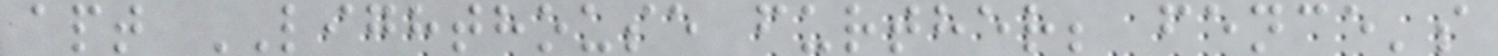apt LIGHTHOUSE further; fence's
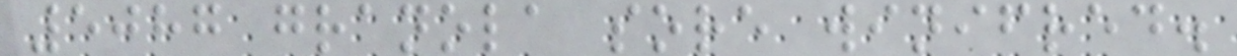5087 granola sore winifred.
